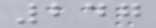247
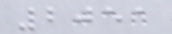2051
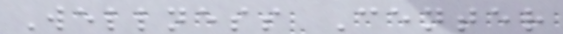Wellness Center
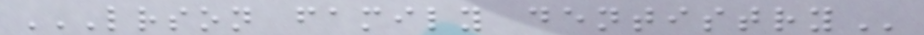LRSON FAMILY DENTISTRY
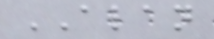ALAN
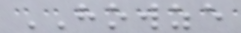HOWZE
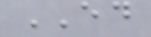ED
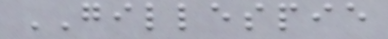GILLESPIE
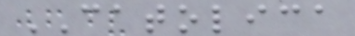CATOLICA
